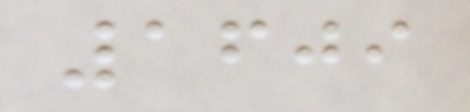1609
